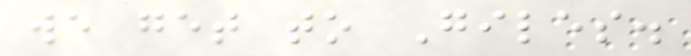we get to Giles.
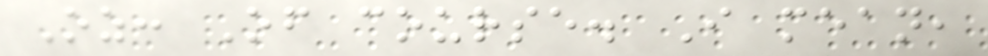Oz: Of course. I mean,
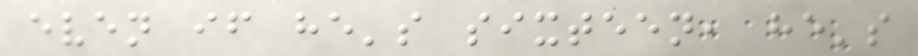even if he's sixteen, he's
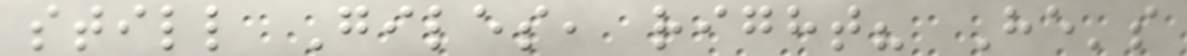still Giles, right? He's
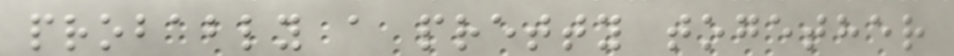probably a pretty together
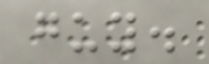guy.
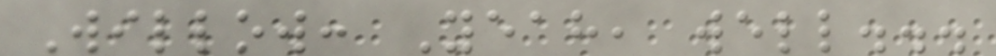Willow: Yeah, well...
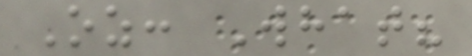Oz: What?
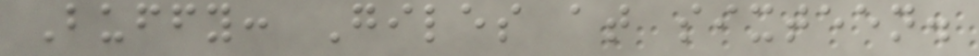Buffy: Giles at sixteen.
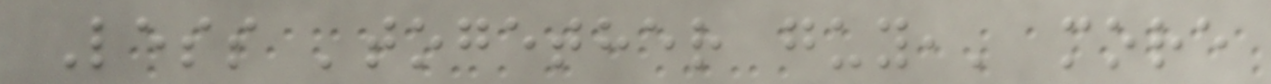Less 'together guy,' more
